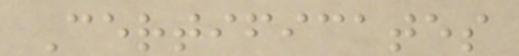Certificates
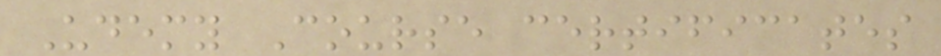Udemy Course certificates
